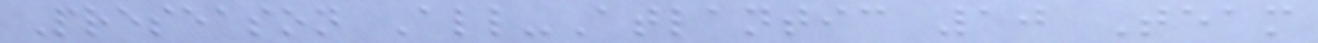Preseason All-Atlantic 10 Team
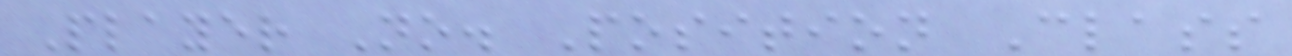Player No. Position Class
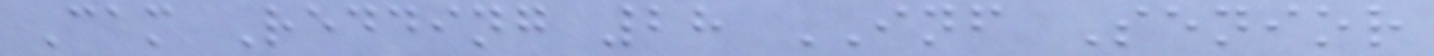Cam Redding 28 INF Senior
